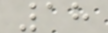18
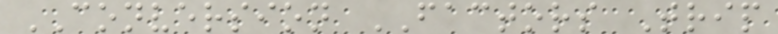CONVERSION FACTORS Trip
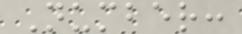Number:
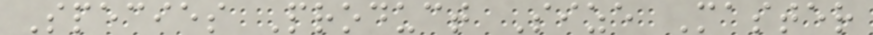Species Product Size Master
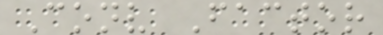Conv Factor
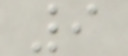9
